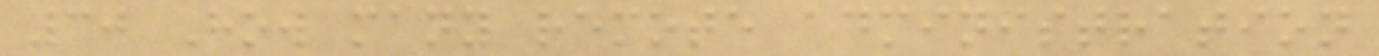30 How many remote administration
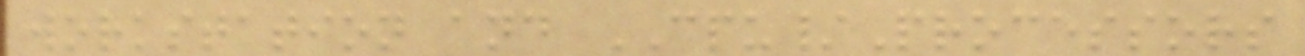workstation and CPU/Processors
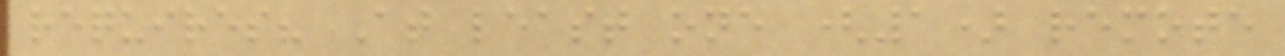requires? At least one (1) remote
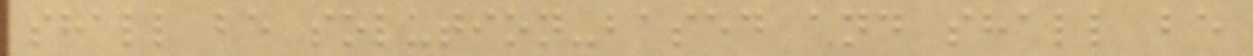shall be solution-based and shall be
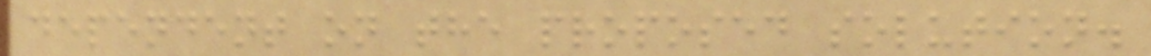dependent on the proposed solution.
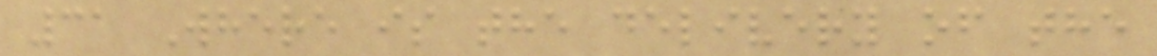31 Where is the delivery of the
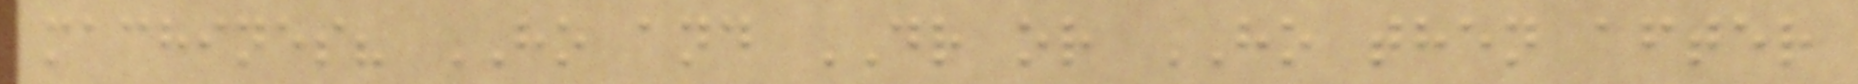machines? HO and DR or HO then after
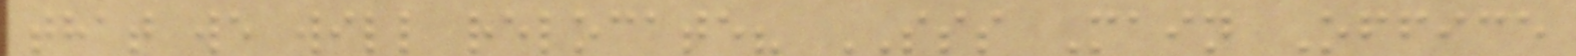that we will relocate? SSS Main Office
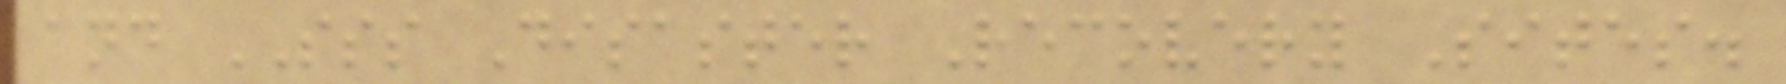and SSS Disaster Recovery Sites.
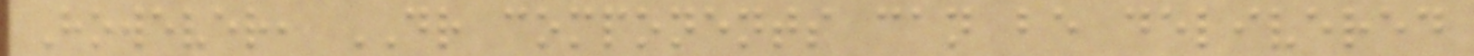However, DR components can be delivered
